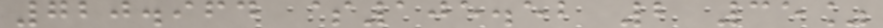720.964 $105.52 2 35%
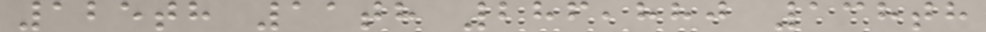125th 11th 286,880 138th
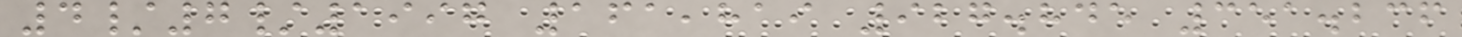4/7/1997 161,819 927.845 351.236
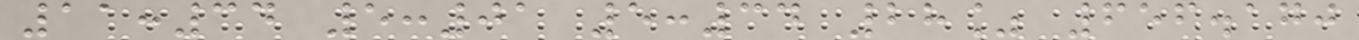11:34 5:01 5:34 28% 656.170
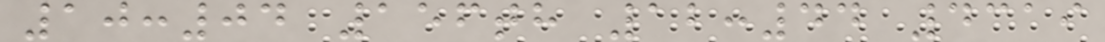10:04 156th 12:44 4319
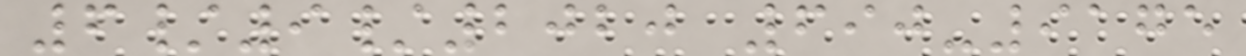6/9/2020 690-9175
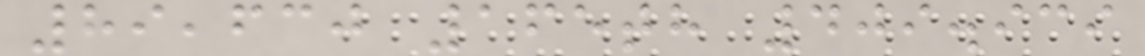89,630 165th 409.939
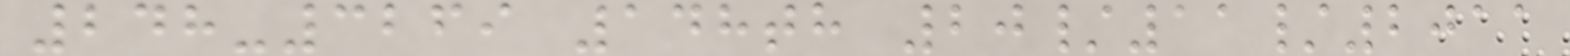248-3269 148th 20/11/2011
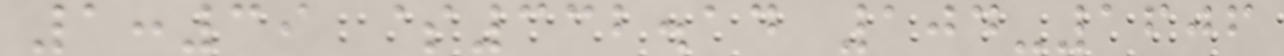1:39 $332.14 104-1606
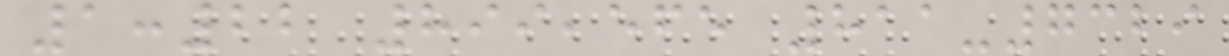1:22 899,565 811-7329
